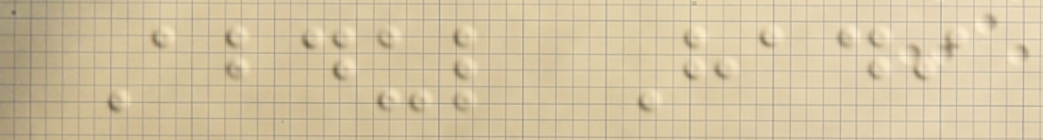Abdul Hadi
